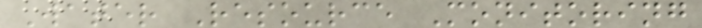Water Resource Monitoring
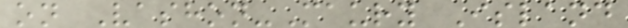on Vashon-Maury Island
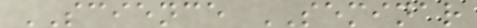SCIENCE SEMINAR
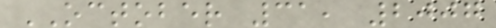OCTOBER 31, 2007
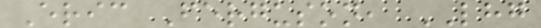Eric Ferguson, LHG
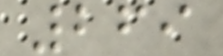269
